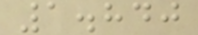1.840
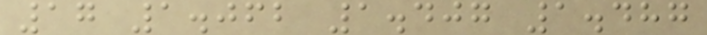17 1.062 1.407 1.487
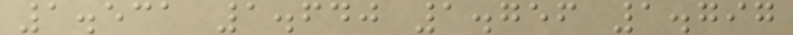1.531 1.640 1.756 1.797
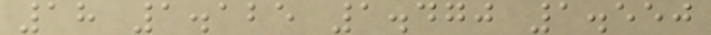18 1.125 1.470 1.550
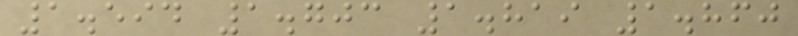1.594 1.703 1.819 1.860
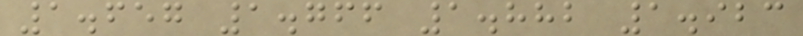1.657 1.766 1.882 1.923
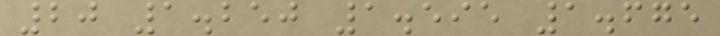20 1.250 1.595 1.675
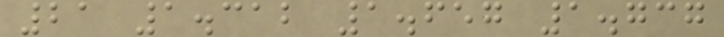21 1.312 1.657 1.737
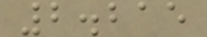2.215
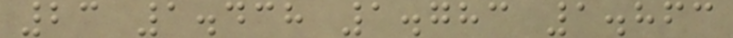23 1.438 1.783 1.863
